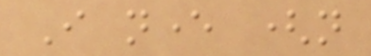I never (not
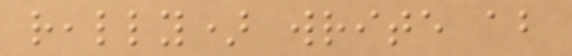really) write about
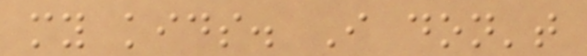my kids. I don't
